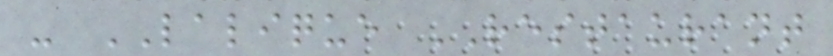- LALIQUE RESTAURANT
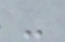-
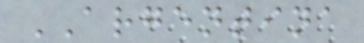ARGENTINA
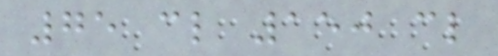75 cl 150 cl
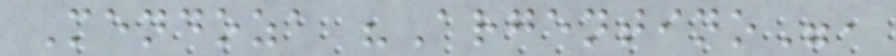Mendoza "Argentino",
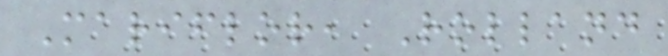Mariflor, Rolland
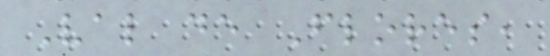Val de Flores,
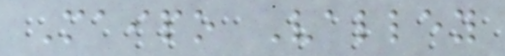Maipo Valley
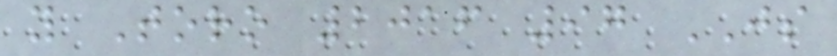y Toro 2016 97 JS
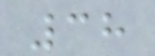38
